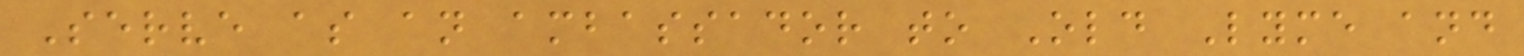Serve as an ambassador to Old Lyme and
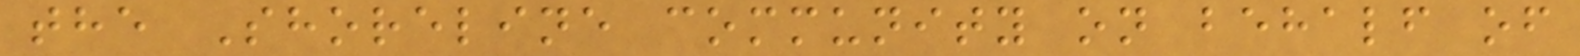the Shoreline community on behalf of
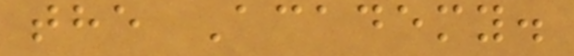the Academy.
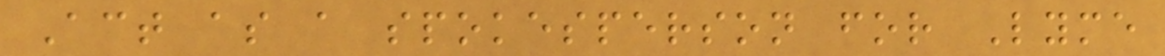Act as a spokesperson for Lyme
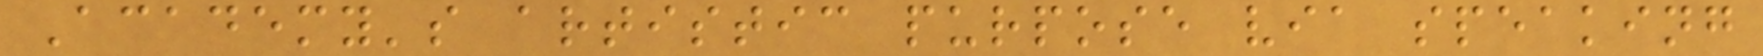Academy's artistic purpose via speaking
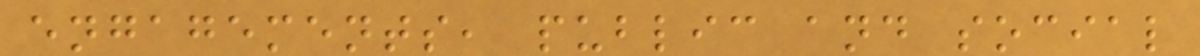engagements, public and social
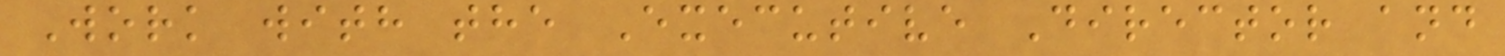Work with the Executive Director and
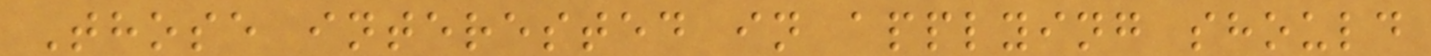Those interested in applying should
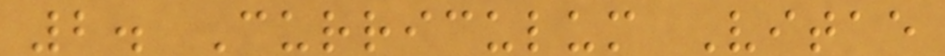2. Curriculum Vitae
